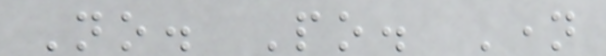No. Po. Name
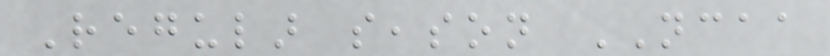Regular season NCAA
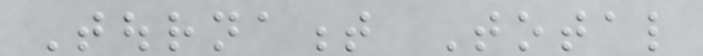Tournament Total
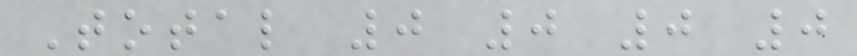Total 0 0 0 0
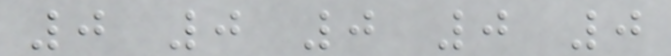0 0 0 0 0
